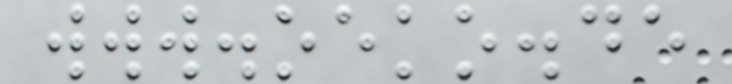www.oeko.de
